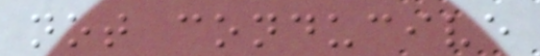not conducive
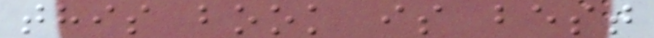this book is best
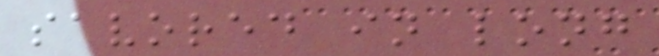savored in long
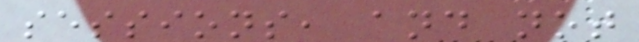sessions, and not
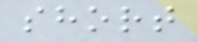short
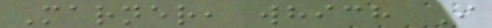Marner, which I
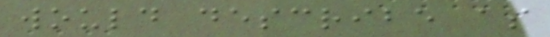would describe as
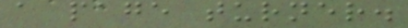a page turner.
